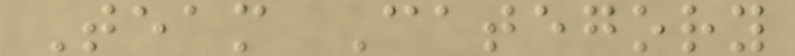Team Category
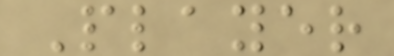Player
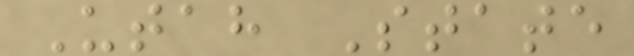Utah State
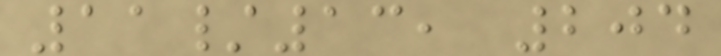11/13, 204
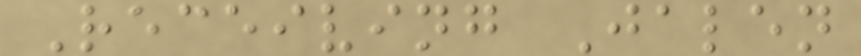Receiving Jalen
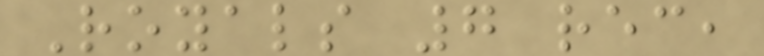Royals 7 rec,
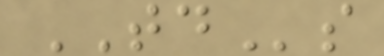TDs
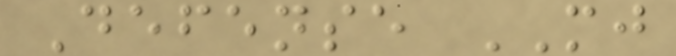Defense MJ
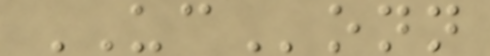UConn
